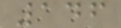146
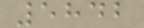5842
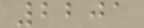2201
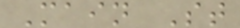Main St
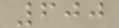600
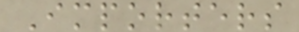Importers
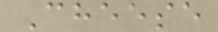Cheese
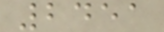2451
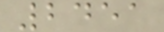2451
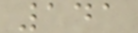141
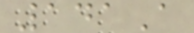141A
